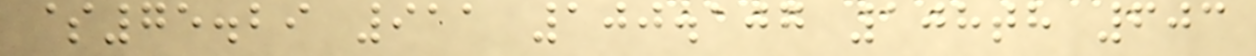$75.29 911 100.107 108th 603
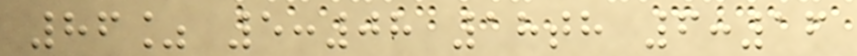86% 5:08 18th 6:16
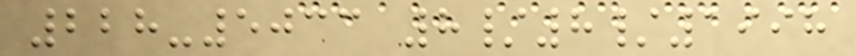228-5033 8/8/1998
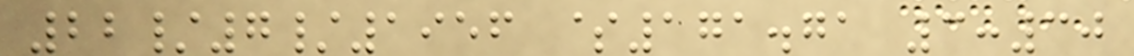22/7/1956 $171.71 3:30
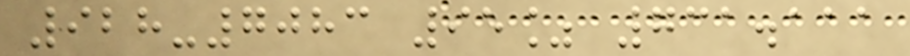928-7083 95% 731.111
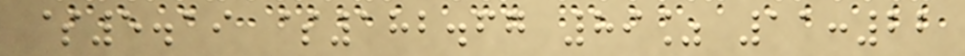$5.19 $182.67 89% 11:22
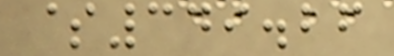$349.26
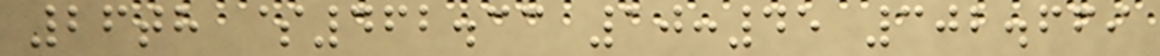26th $462.33 10:45 302.669
